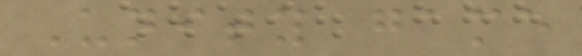Unity game
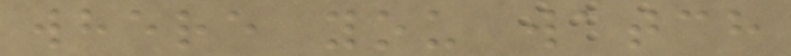where you watch
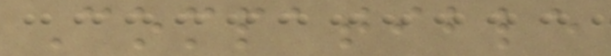Compatible
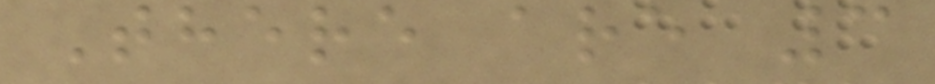There are 3
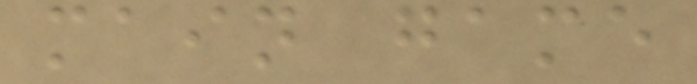main game
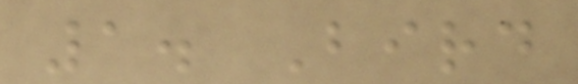1. Bird
